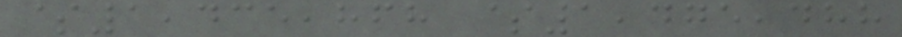$1,435,868 $1,475,488
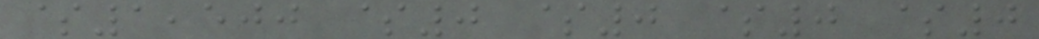$1,500 $0 $0 $0 $0
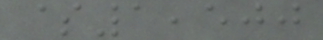$1,500
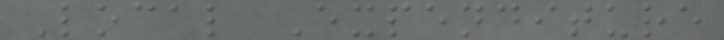Local Expenditure
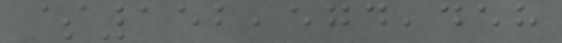$152,574,458
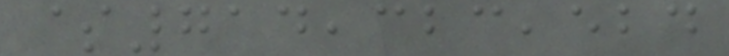$714,323,524
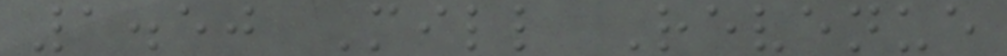1.50 Mill Revenue
